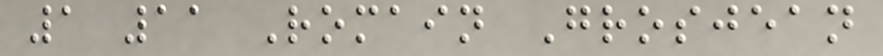1 11 Romain Grosjean
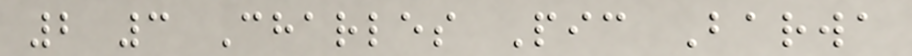2 3 Charles Pic Barwa
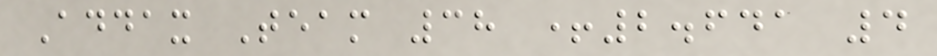Addax Team 38 +2.641 4
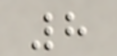8
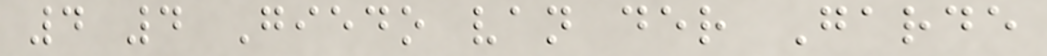4 4 Giedo van der Garde
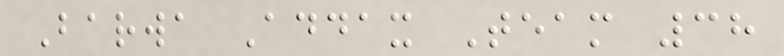Barwa Addax Team 38
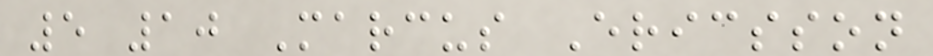5 10 Marcus Ericsson
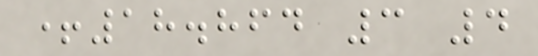+18.864 3 4
